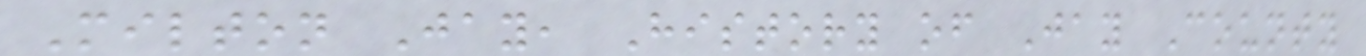Milton Jay, History of Jay County
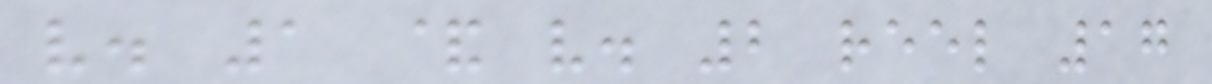v. 1 & v. 2 reel 17
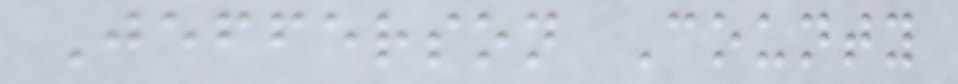Jefferson County
